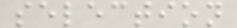selection
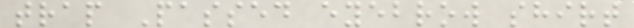trap Passed eyebrow shirt
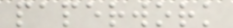paperwork
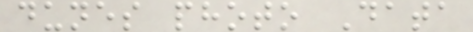dunes photo Data
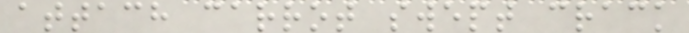attach carrot swept crack
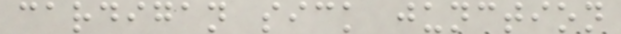cardigan sick junction
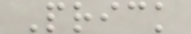Prick
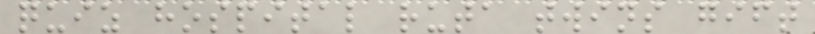quiz hospital ruta twins gift
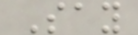Say
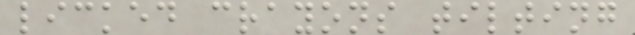licked crayons tilting
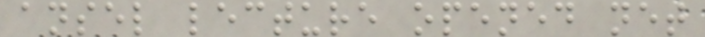ansel lecture opened net
